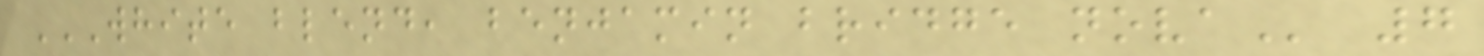WHITE BLEND, BENJAMIN BRIDGE NOVA 7
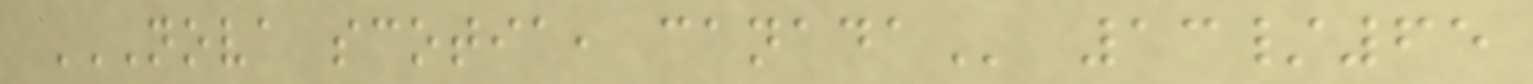NOVA SCOTIA, CANADA 13/65
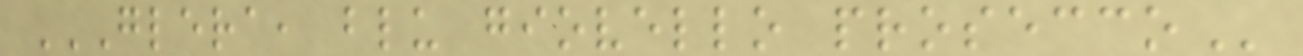GLERA, BLU GIOVELLO PROSECCO
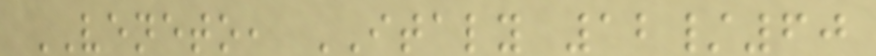VENETO, ITALY 12/60
